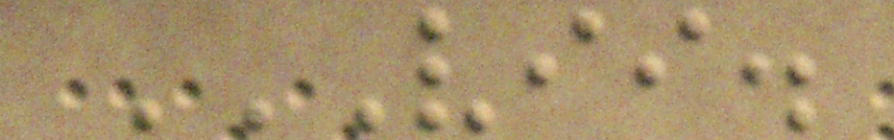VII.
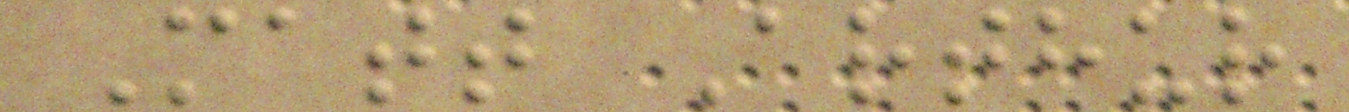Matt Arthur
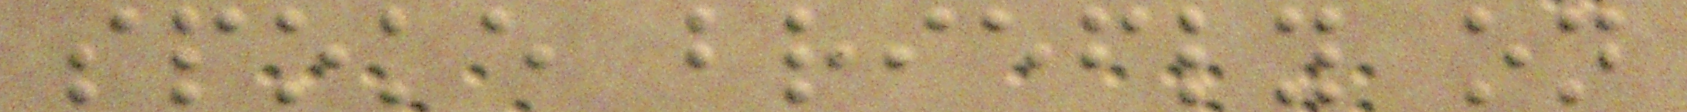spoke briefly on
